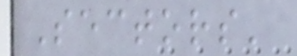Sectors'
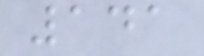141
